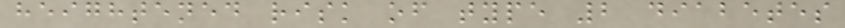heightened risk of type 2 diabetes
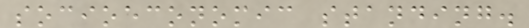socioeconomic standing.
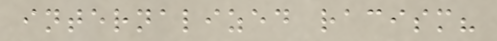internalized racism?
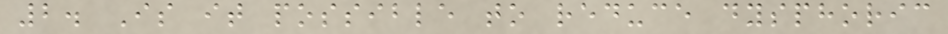2. Is it possible to reduce dysphoric
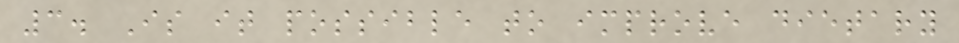3. Is it possible to improve dietary
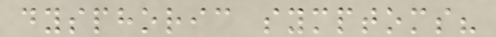dysphoric symptoms?
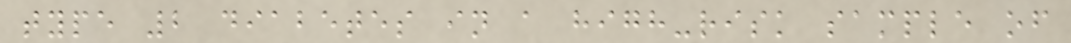type 2 diabetes in a high-risk sample of
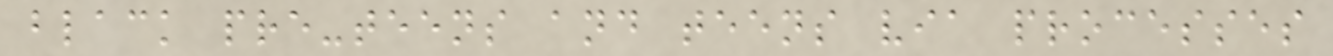black pre-teens and teens via processes
